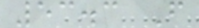53.3 F
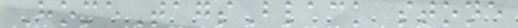HomeTagsBlack stone
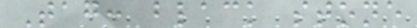Tag: black stone
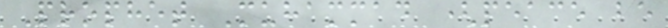Prophet Muhammad (peace be
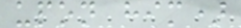upon him)
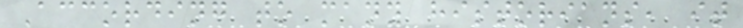According to many historians, it
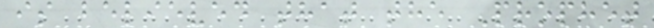is believed that the Prophet
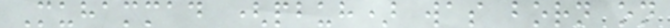Muhammad (pbuh) was born on
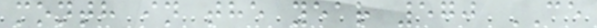month in the year 570 CE
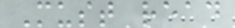Must read
